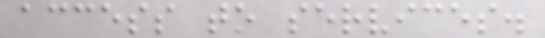access to services.
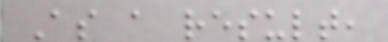As a result,
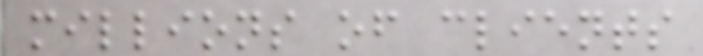millions of clients
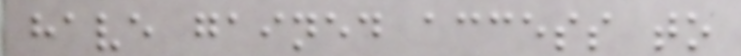have gained access to
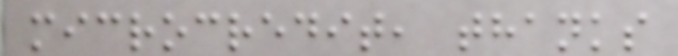microcredit, thanks
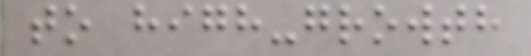to high-growth
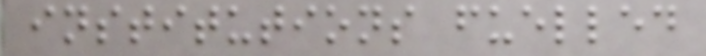institutions fuelled
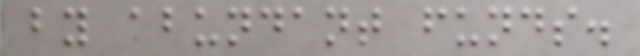by abundant funds.
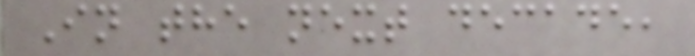In the next decade,
